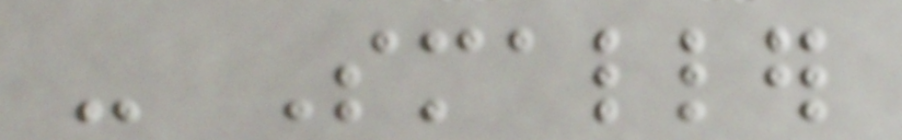- Smaller
